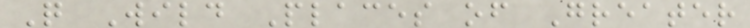Q Wild Places of Greater
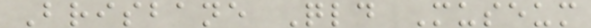Brisbane Qld Museum
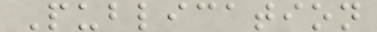Publication
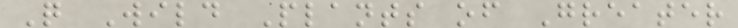Q Wild Plants of Greater
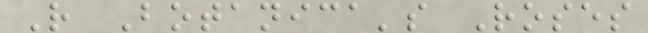R Botanica's Roses
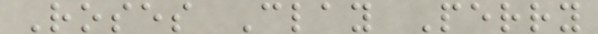Roses Clay Perry
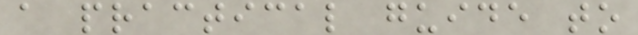a practical guide to
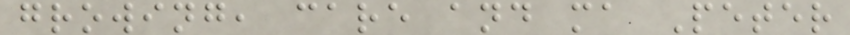growing, care and ma Peter
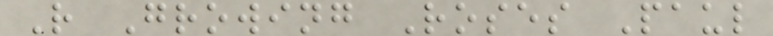R Growing Roses Paul
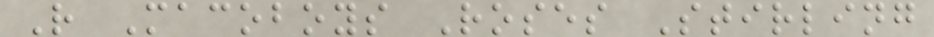R Macoboys Roses Stirling
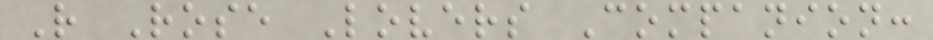R Rose Lovers Companion:
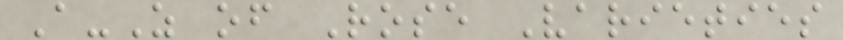A-Z of Rose Varieties
